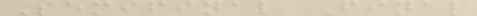Semifinal Final
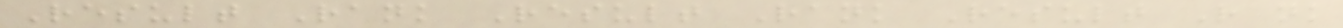Result Rank Result Rank Result Rank
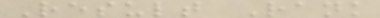Result Rank
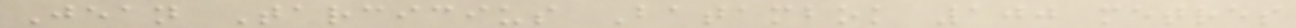Jean Tarcicius Batambok 100 metres
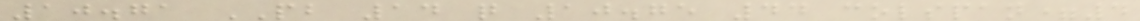10.71 PB 14 q 10.75 44 colspan=4
